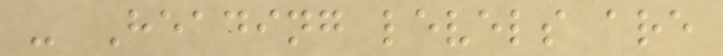- Heading levels are
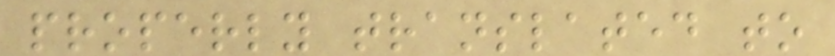properly translated to
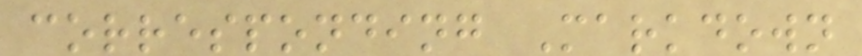corresponding Markdown
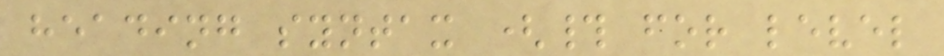heading syntax (# for level
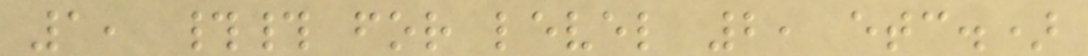1, ## for level 2, etc.)
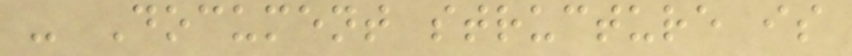- Document structure is
